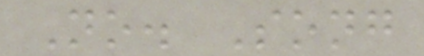No. Song
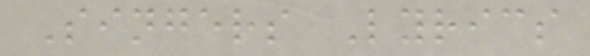Singers Lyrics
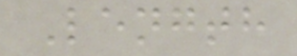Length
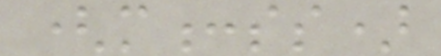(m:ss)
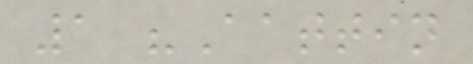1 "Aattin
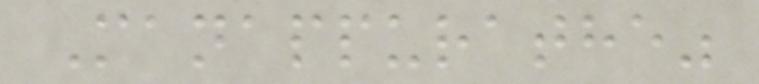Manappurathe"
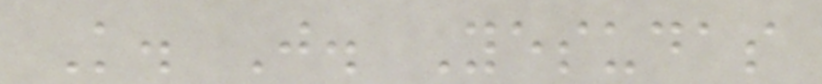K. J. Yesudas
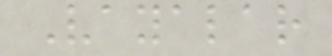Vayalar
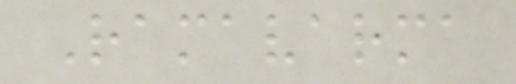Ramavarma
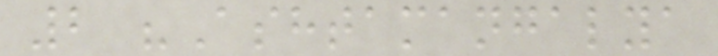2 "Ashtamangalya
